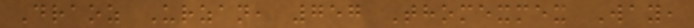Draoz Urzan, 757 Thomexmex Way,
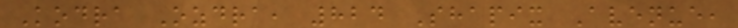Kodra Ozdra, 824 Shapix Avenue,
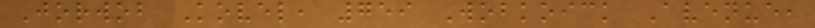Jorwob Kovel, 759 Wobkoick Avenue,
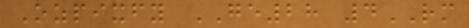Ozpixfy GE28 4RM
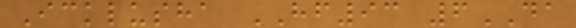Icklusha HF93 6DA
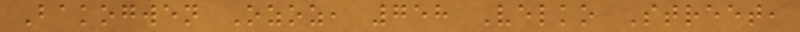Bakogwen Ozoz, 758 Velko Street,
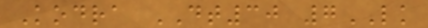Kodra DT30 7LK
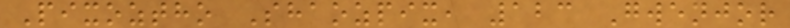Pixoztho Shaozpix, 123 Gwenjor
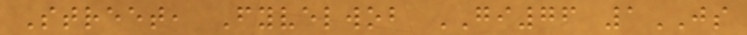Street, Fyvelwob GI76 1JS
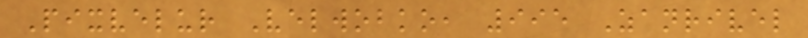Pixvelur Velwobko, 995 Zanrivel
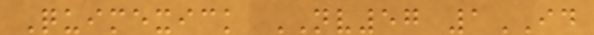Quimexick NV57 1ID
